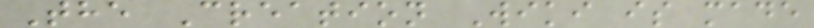The Creation Wiki is made
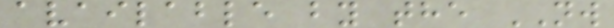available by the NW
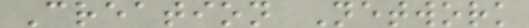Creation Network
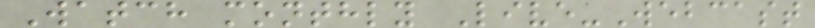Watch monthly Live-Webcast
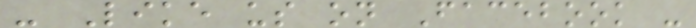- Like us on Facebook -
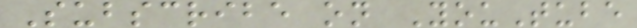Subscribe on YouTube
